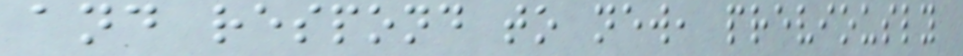and respond to new, previously
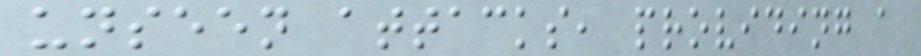unseen attacks, providing a
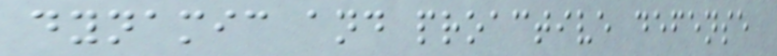dynamic and proactive defense
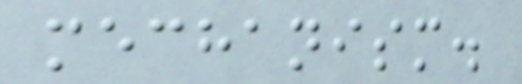mechanism.
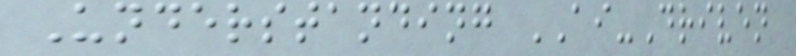Understanding AI-Driven
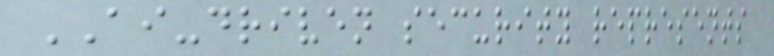AI-driven security represents
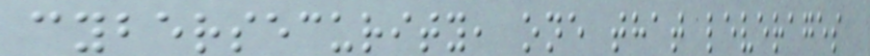cybersecurity, one that leverages
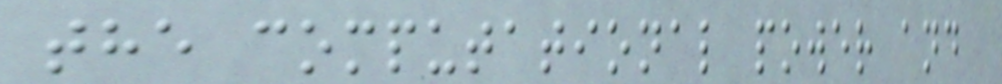the computational power and
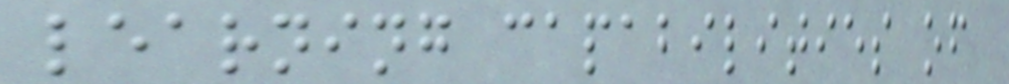learning capabilities of
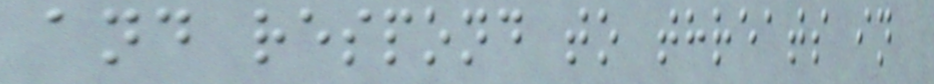and respond to threats in
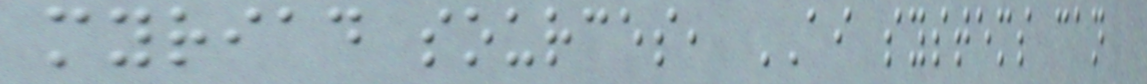myriad sources, AI systems can
